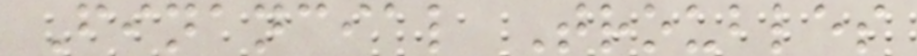Financial Troubles
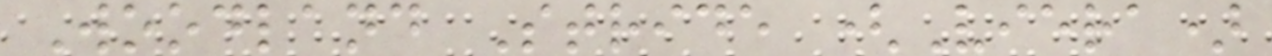Woodland Stride (Viera)
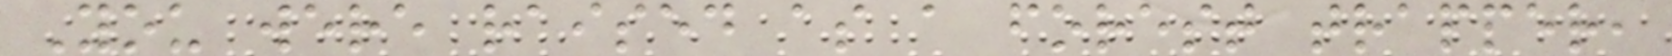You were raised as a forest trapper,
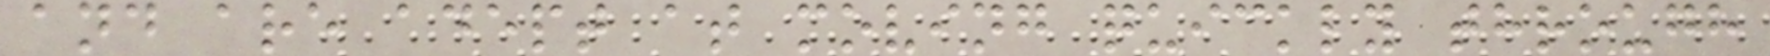and are adept at moving quickly through
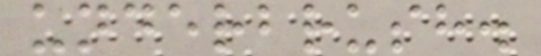underbrush.
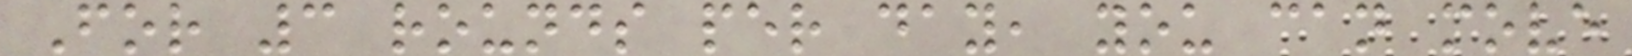For 3 rounds per day, you can move
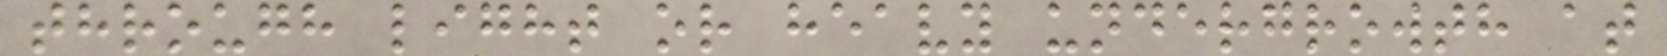through light or heavy undergrowth at
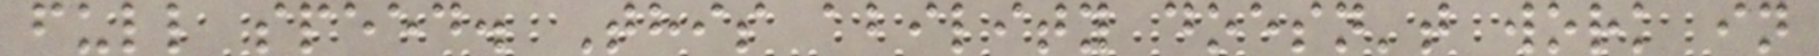full speed. This ability doesn't work in
